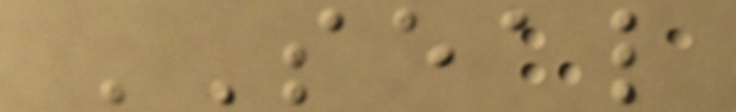SEAL
